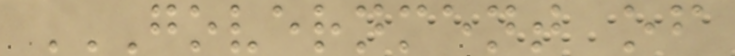GOVERNMENT OF
